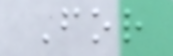For
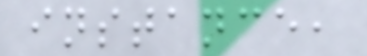instance,
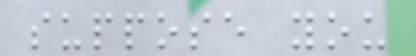suppose you
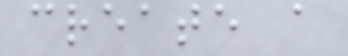create a
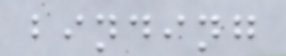binding
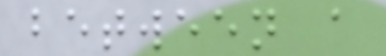between a
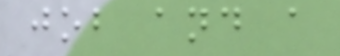job and a
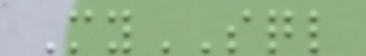MySQL
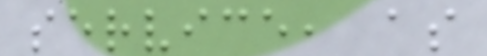service, as
